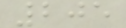205
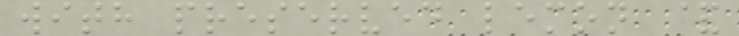with preserved lemon &
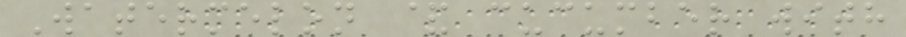Watermelon & cucumber with
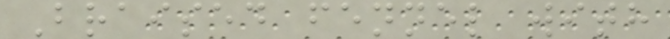Braised fennel with
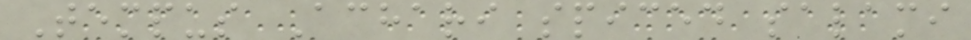Tempus Achari spiced salami
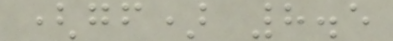(gf) 8.5
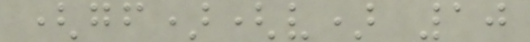(gf)(v) 10
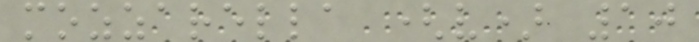mozzarella (v) 10
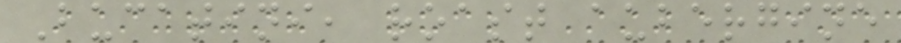Bucatini, roast aubergine
